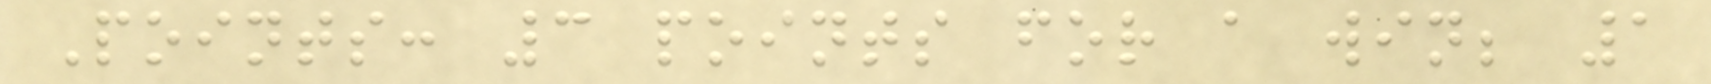Points: 3 points for a win; 1
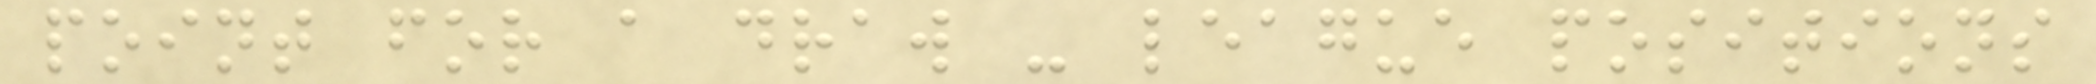point for a draw - league positions
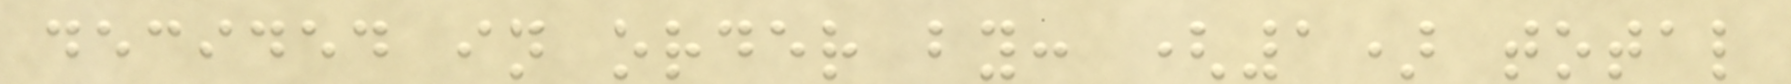decided in order by: (1) total
